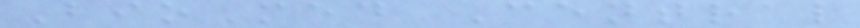BioMed Central
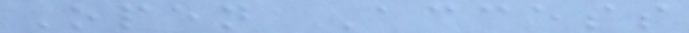Open Access
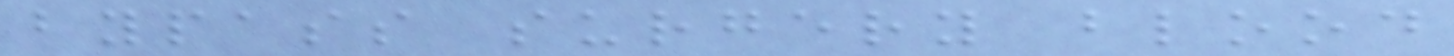bypass surgery blood
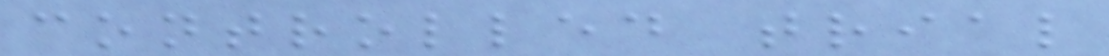controlled trial
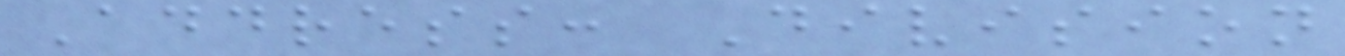Address: Division
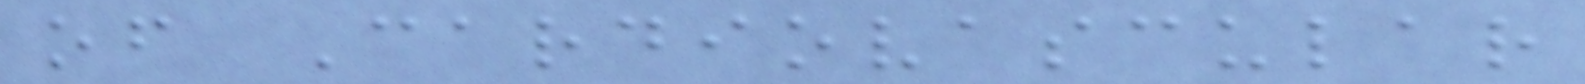of Cardiovascular
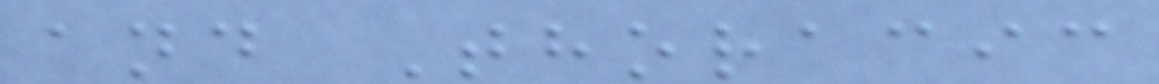and Thoracic
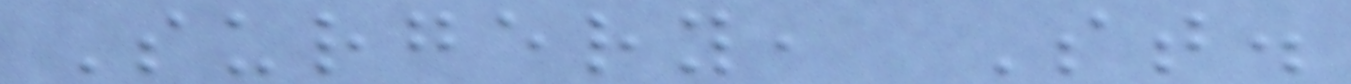Surgery, St.
